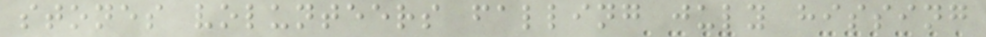stones volunteers falling july hissing
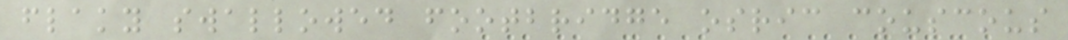flaky swallowed footbridge osric couscous
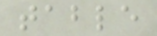table
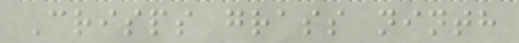Crisps grass ninth
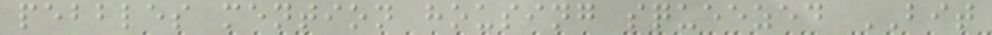pebbles mention housing squeezed BIT
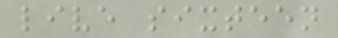live sixteen
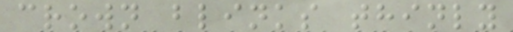crown blinks thinly
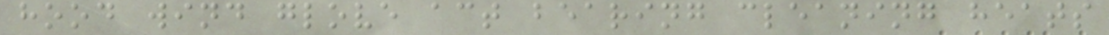hood wind glove act bearing cleaning heats
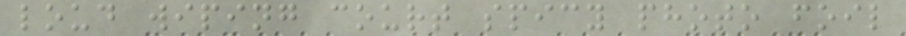loud wiping court spicy photo foil
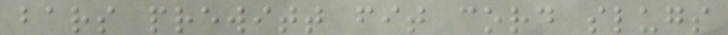bars prewitt fit cord slugs
